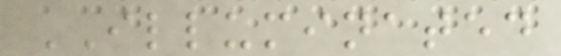ILLUMINATED
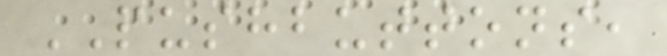PUSHBUTTONS,
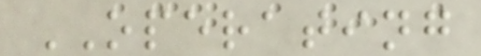OPERATING
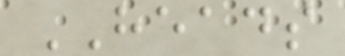HEADS
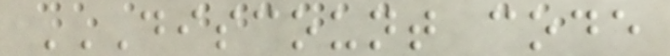DISCOUNT CODE
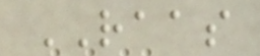RAAS
